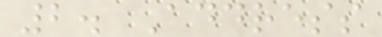2. Address
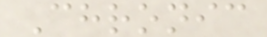Chronic
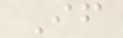If
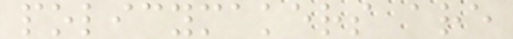policymakers are
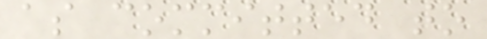as committed to
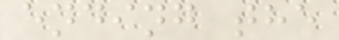ending the
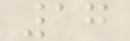17
